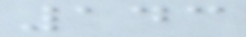143
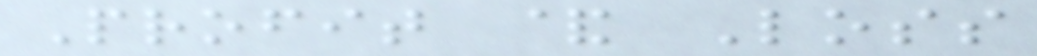Profit & Loss
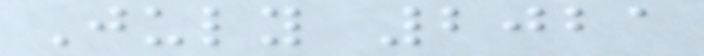July 2021
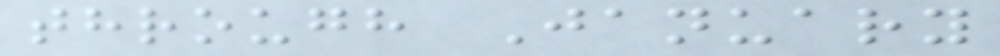through January
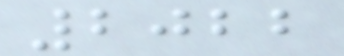2022
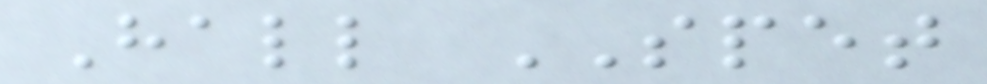Hall SPET
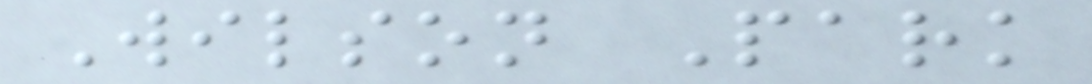Wilson Park
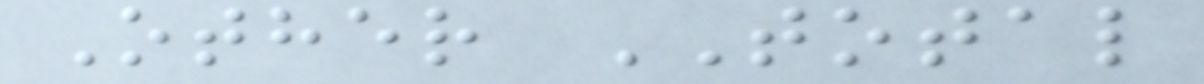Other TOTAL
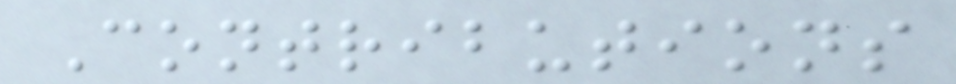Contributions
